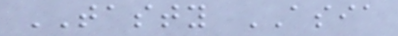TASTY ASIA
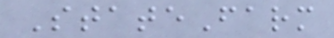StateFarm
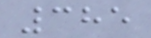385
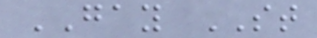GAY ST
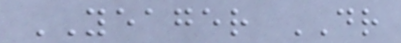YEAGER DR
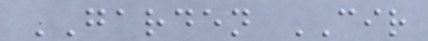GARDEN CIR
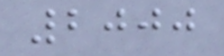2000
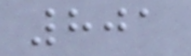801
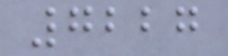7227
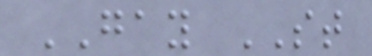GAY ST
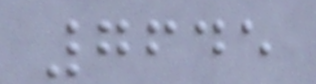7645
